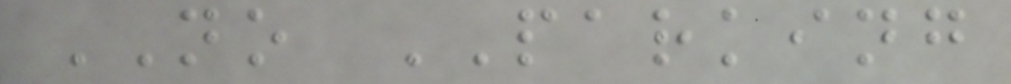NO PARKING
